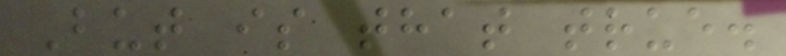But is that true.
